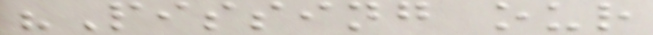"Pissing our
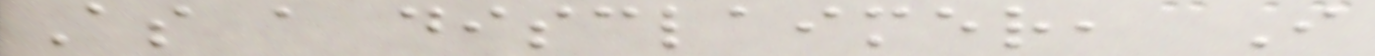As a disclaimer, I
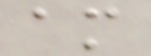am
